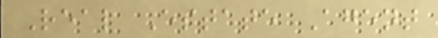Real Estate Agent
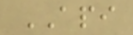API
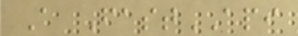A FastAPI
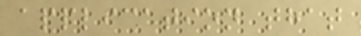application that
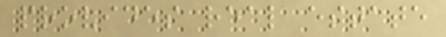provides real estate
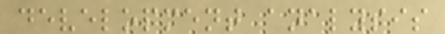development analysis
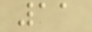11
